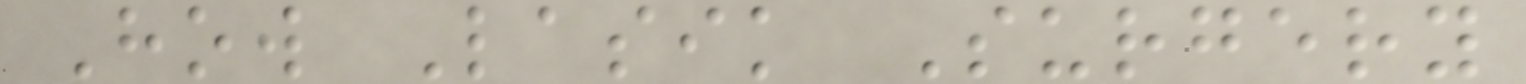How Lasik Surgery
